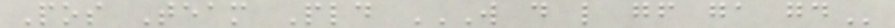Pos Team Pld W D L GF GA GD
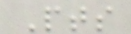Pts
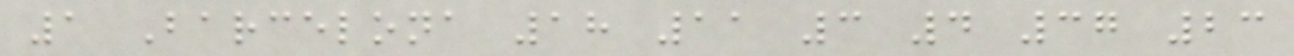1 Barcelona 18 11 3 4 37 23
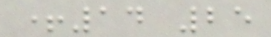+14 25
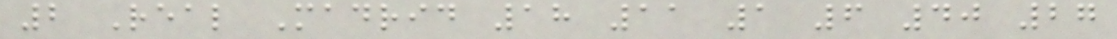2 Real Madrid 18 11 1 6 40 27
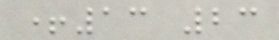+13 23
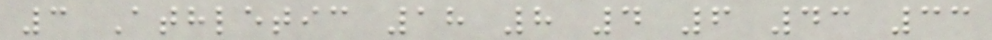3 Athletic 18 8 4 6 43 33
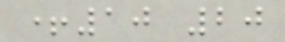+10 20
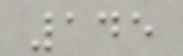145
